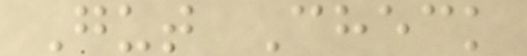Gut Check
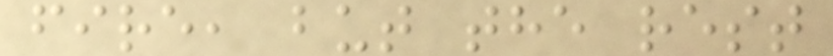fire, but the rest
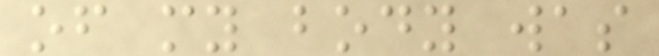of my body was
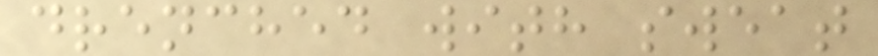drenched with sweat
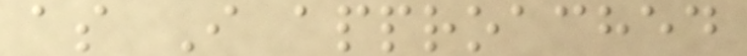as I approached
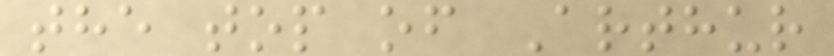the top of Arthur
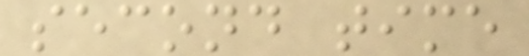second time
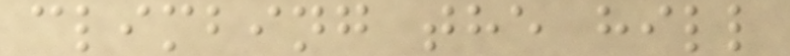climbing the hill
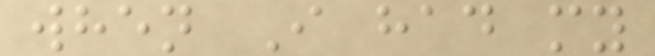when I had my
